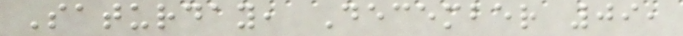Saturday, December 09,
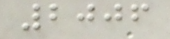2006
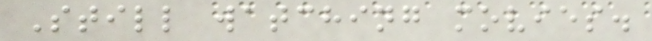Still watching movies.
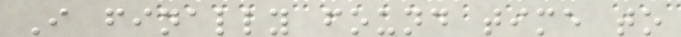I finally found time to
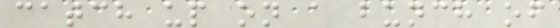catch up on a bunch of
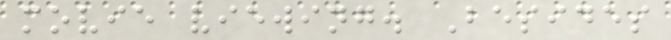movie viewing. Besides
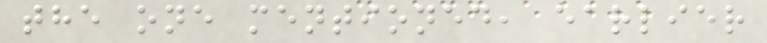the one mentioned, earlier
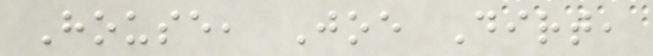House, Joe Dirt,
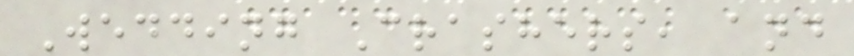Wedding Crashers, and
